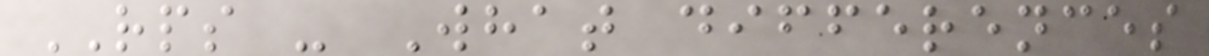RPS - What differences
